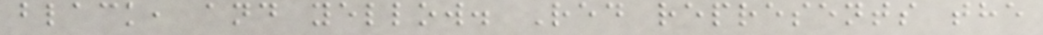black, and yellow. Red represents the
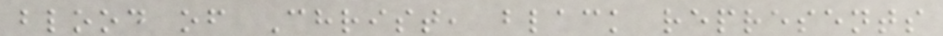blood of Christ, black represents
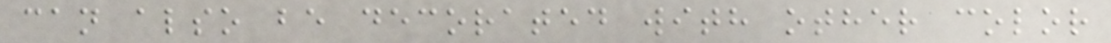can also be decorated with other color
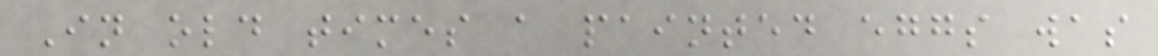In old times a painted eggs was
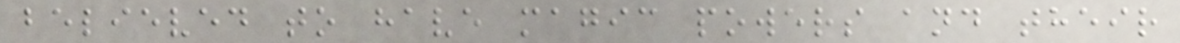believed to have magic powers and their
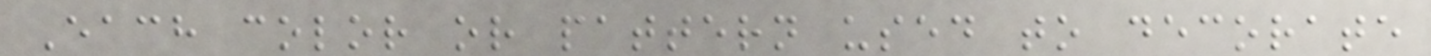Each color or pattern used to decorate
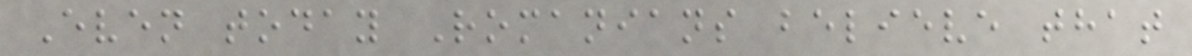Even today Romanians believe that
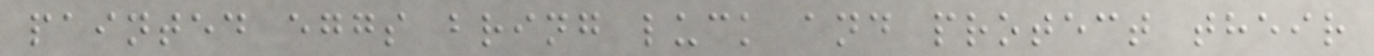painted eggs bring luck and protect their
